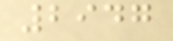2947
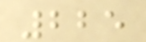225
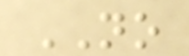NO
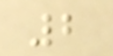2
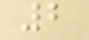2
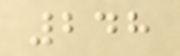248
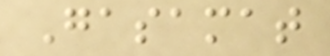Gasamat
